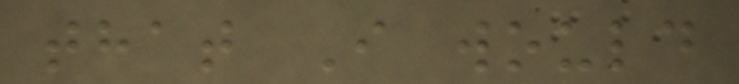that I would
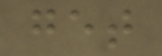get
